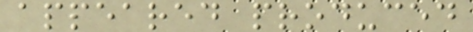appeared produced
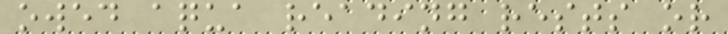owed aqua reading rests or
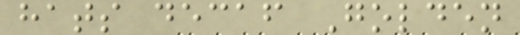hats decaf Golden
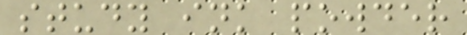study ink powder
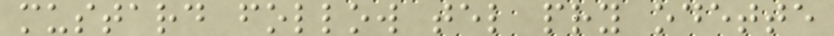mustard follow tel pry odette
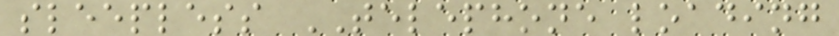sleepless TELEPHONE loading
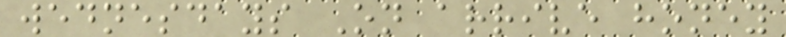wednesdays On arrive honey
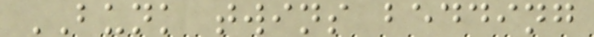BUNK twins bedding
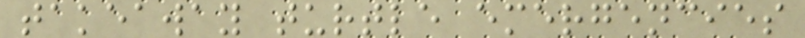takeaway turtle emergencies
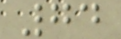74
